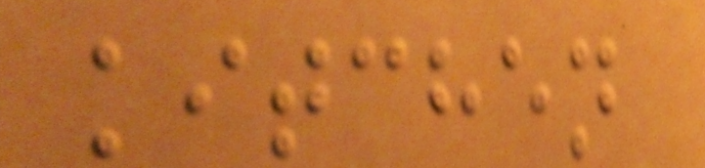kitchen
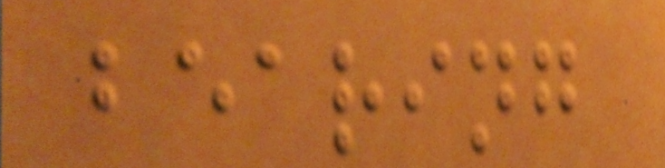bearing
